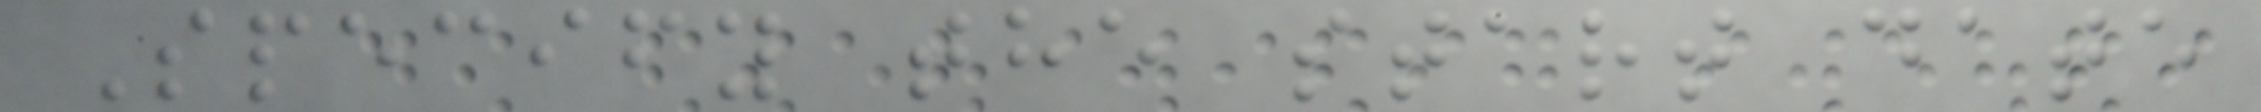Specify the start date
